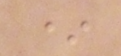*
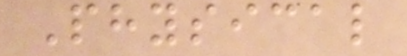Physical
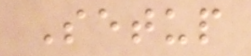Setup
